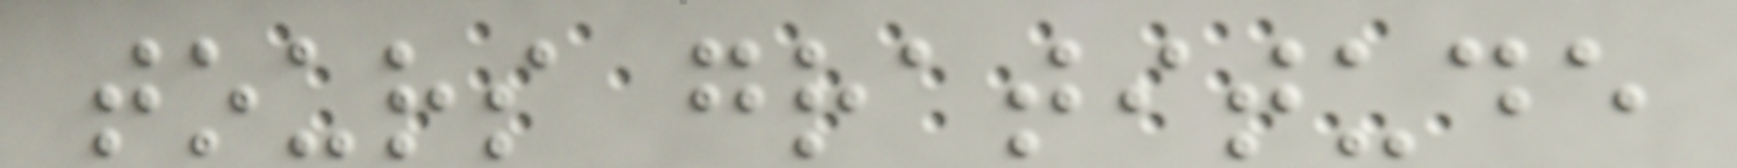tours gratitude
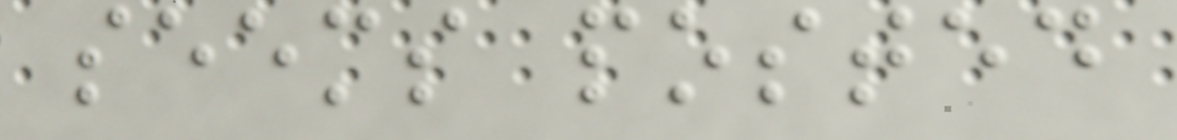seems posted
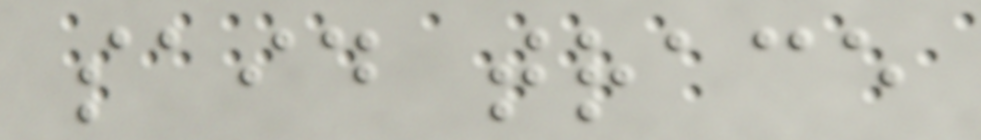said trace
